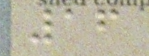16
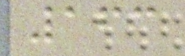163
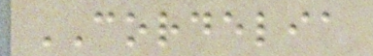CORDELIA
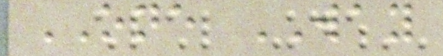ONE WAY
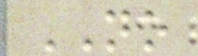NO
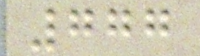777
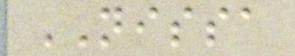NISSA
